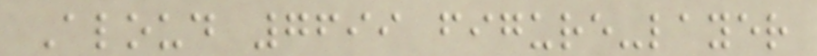Aloud 7699 figure-layer
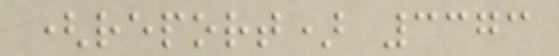(report) 3373
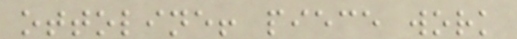ottoline! piece work
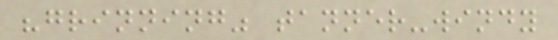"grinning" tanner-windy
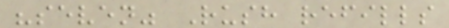"seven" Rush refills
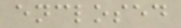enclosed
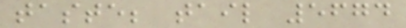taste; tail 5674
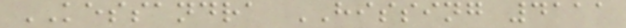KESSANDRA HISSING 4111
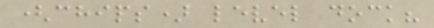(chips) level dock?
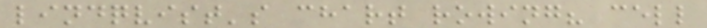lindqvist's chart rowing? cell
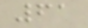61
